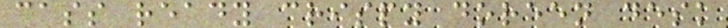cass ready crispy doreen desk
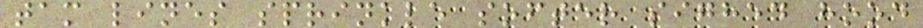tam lines sprinkle softer sighed hood
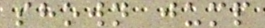shown jump
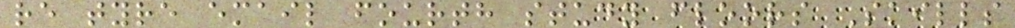re tyre email fourth study floors Skills
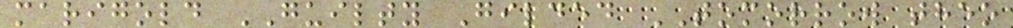marigold GUILTY Gilded TOMORROW theo
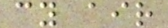cy air
